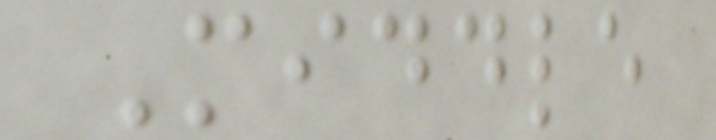Middle
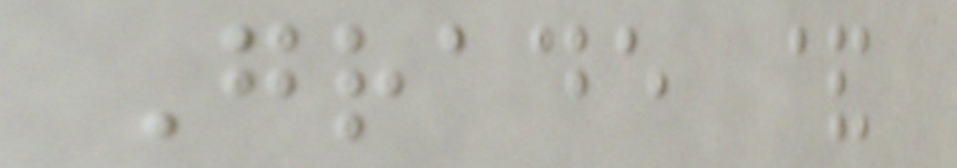Grade &
